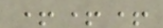+++
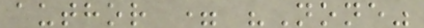author = "None"
